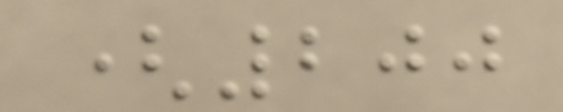(200
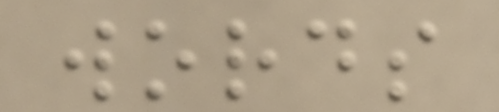words
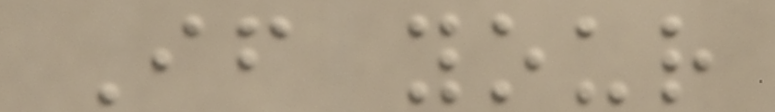If your
